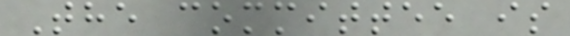The committee is
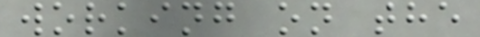working on the
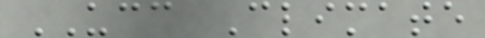UCC Climate
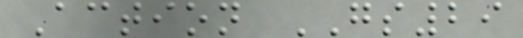Action GS29
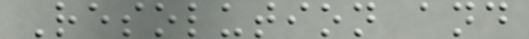Resolution and
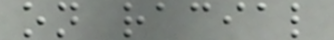on racial
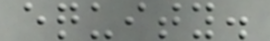equity.
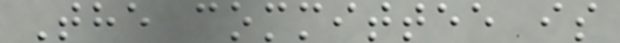The committee is
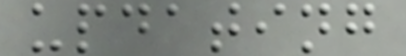updating
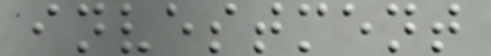investment
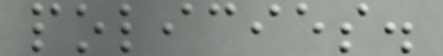policies.
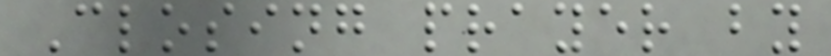Closing prayer by
